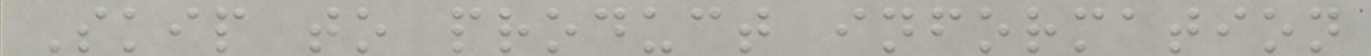Skip to product information
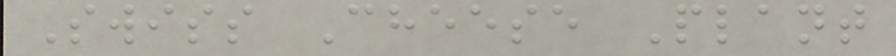Swiss Cheese Plant
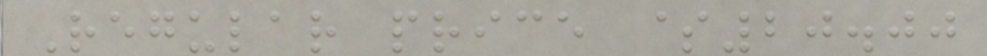Regular price $20.00
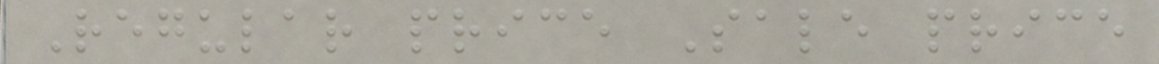Regular price Sale price
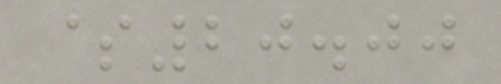$20.00
